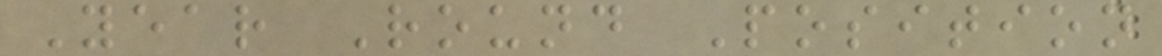Year Round Position
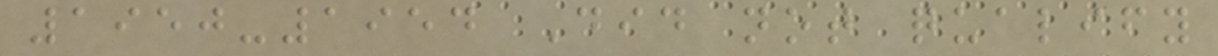1950-1954 Did not qualify
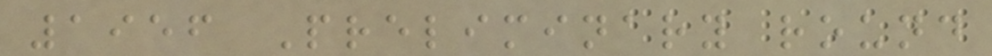1956 Preliminary round
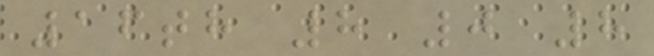16th 8 0 8
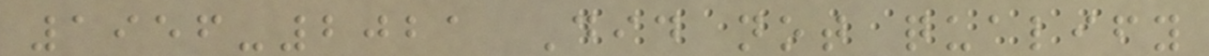1956-2021 Did not qualify
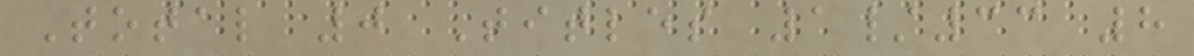Total 0 Titles 1/33 8
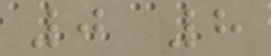0 8
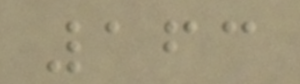163
